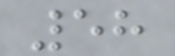58
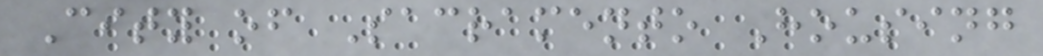City of Sacramento Housing
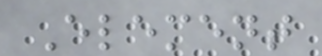Element
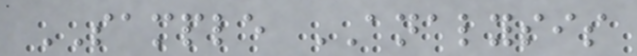SAMPLE ANALYSIS
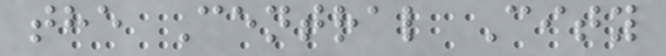the Central City
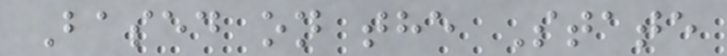Based on the State
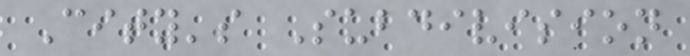City's Subdivision
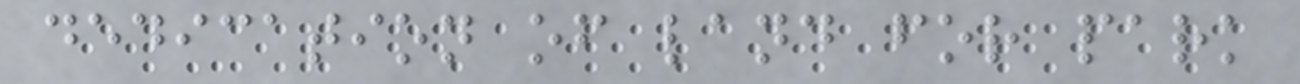dedication of land for park
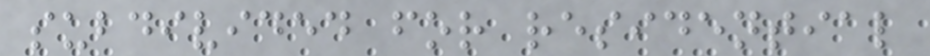subdivided for residential
